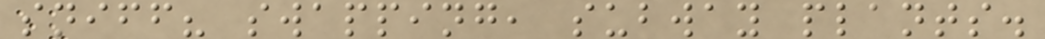sniff? swapping, subway plants.
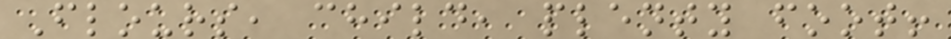Flours, child, plenty foot!
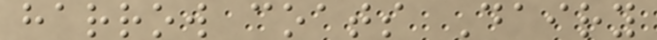harrow coats Dairy
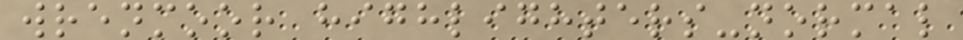wrenmoor highlighters-normal
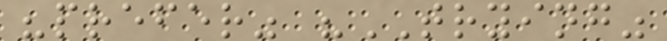"prefer" "TRYING"
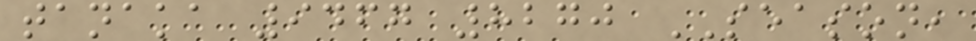tanaka 9467 8270 SEASON,
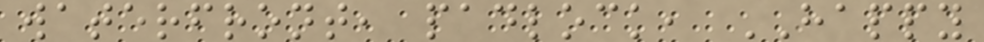waterfront, padlock, HAPPY
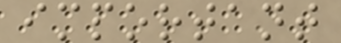important
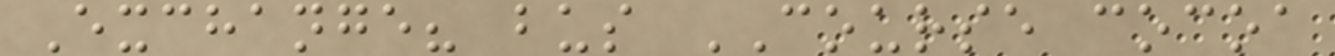Exchange? bus COURSE cocoa
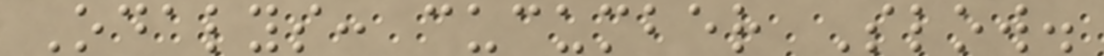Odalys: cucumber Slow.
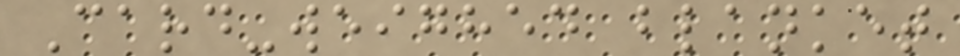Card-weighed blanket
